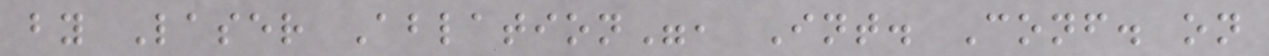by Laser Ablation", Int. Conf. on
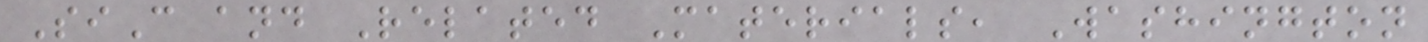SiC and Related Materials, Washington
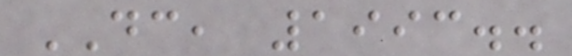DC, 1993..
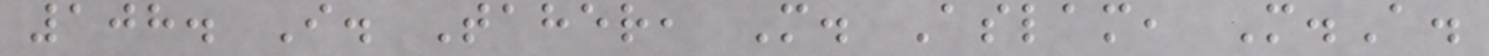108. I. Taher, M. Aslam, M.A.
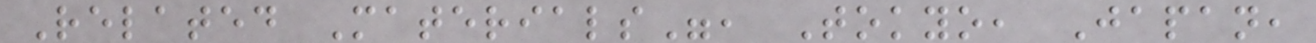Related Materials", Tokyo, Japan,
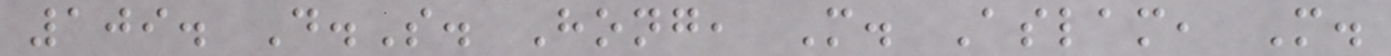109. D.S. Hong, M. Aslam, M.
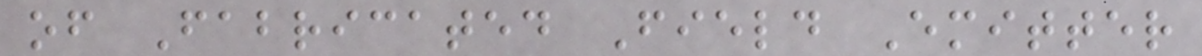of Fabricated Field Emitter
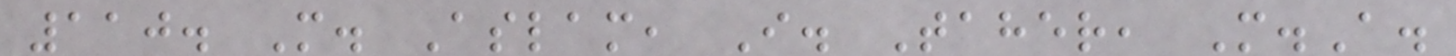110. M. Aslam, I. Taher, M.A.
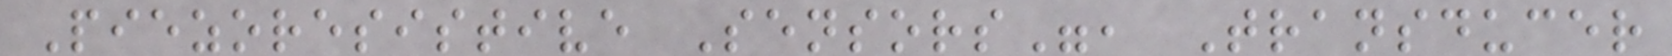Piezoresistive Sensors", Transducer
